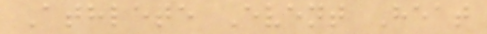Athlete Event Heat
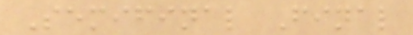Semifinal Final
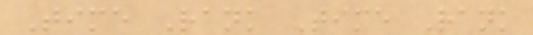Time Rank Time Rank
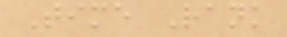Time Rank
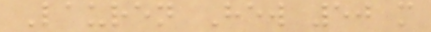Lauren Hew 50 m
